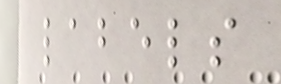labels
